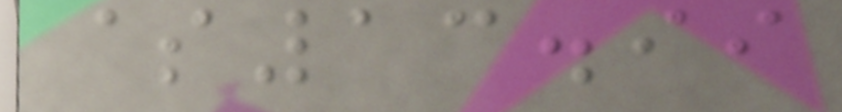$13.99
